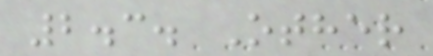2.3. Other
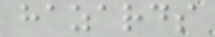hazards
